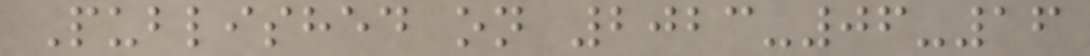Published on 2023-06-16
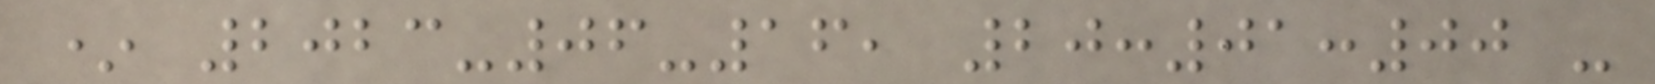* 2023-06-16, 20:01:00 -
